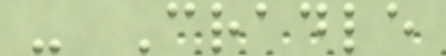- Cradle
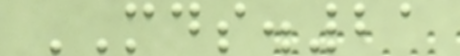MDS.21
